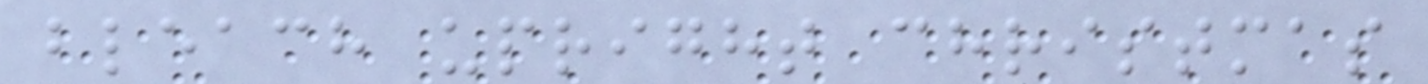bleach upright christmas
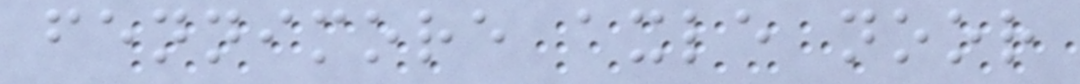fennimore axle noor
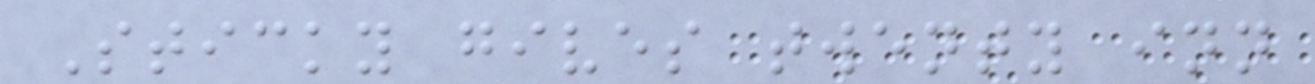Sticky gives twenty inn
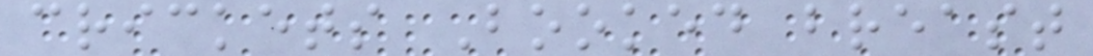crickets Booked breast
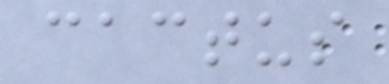cactus
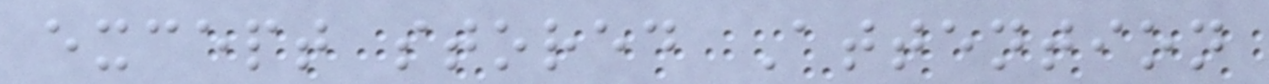except stored Attention
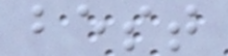best
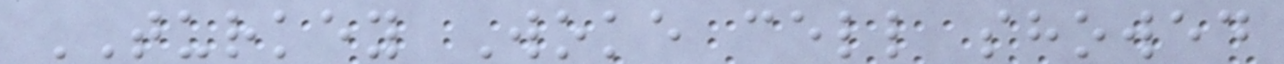TURKEY Woke cell showed
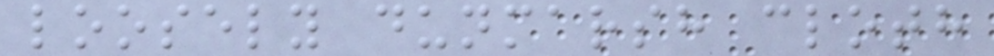loosely dunmarsh cloth
